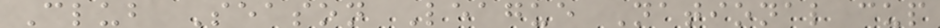Club Season League National cup
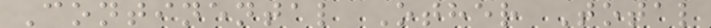Continental Other Total
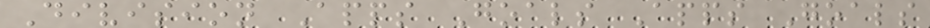Division Apps Goals Apps Goals
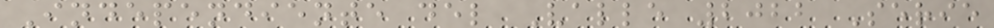Independiente del Valle 2022 Serie
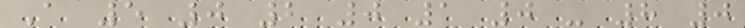A 5 0 2 0 1 0 - 8 0
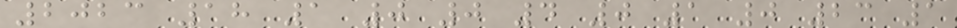2023 18 1 0 0 4 0 1 0 23 1
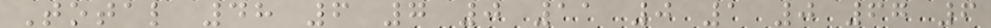Total 48 6 7 0 11 0 1 0 67 6
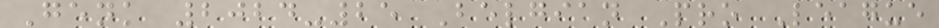Genk 2024-25 Belgian Pro League
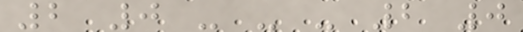2 0 - - - 2 0
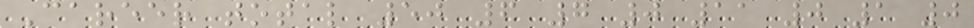Career total 50 6 7 0 11 0 1 0
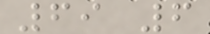69 6
